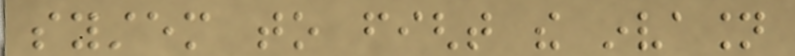system to fight the invasion
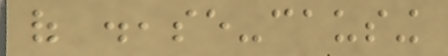of disease-causing
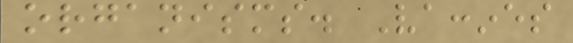organisms. Vaccines
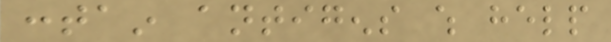contain antigens which help
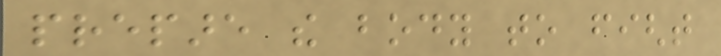prepare the body to fight
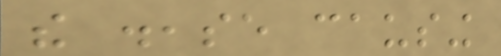the disease causing
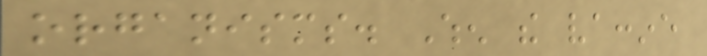organisms. When the vaccine
